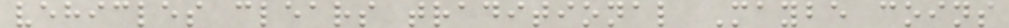vehicles clears traditional Maybe coins
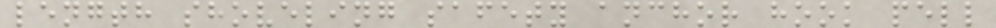length shoveling safety anchor hook pell
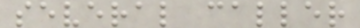several caller
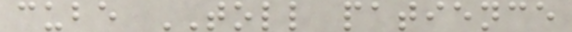cube TOLL patience
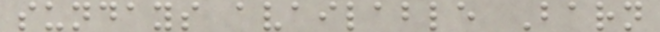sundays available Barn
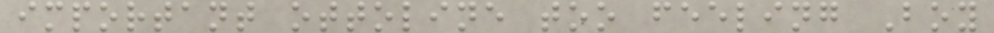important ottoline too feeling Boy
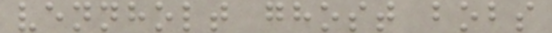vennholt ghost bobs
